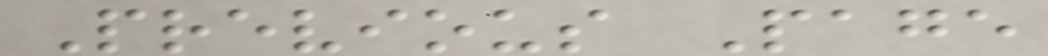Previous Page
